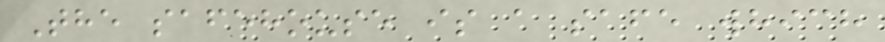The safehouse is a safe which
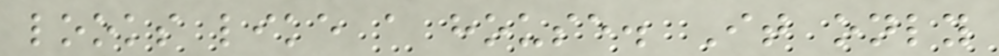looks like a house. It only
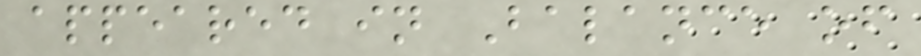appeared in Balance of
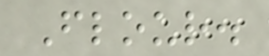Flour.
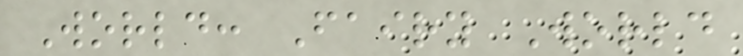World: Fairy World
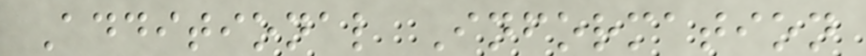Additional Information
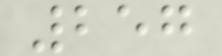257
